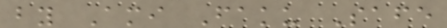by Ami Faku Safe
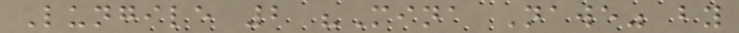Lungile 2 "Mina Nawe" by
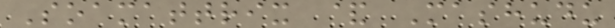Soamattrix & Mashudu
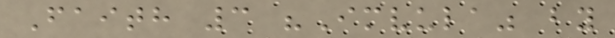Faith 3 "Imvula" by
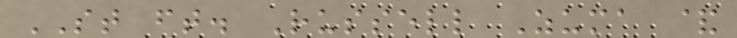ST ft. Russell Zuma &
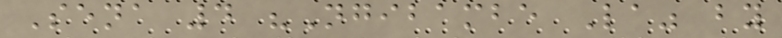Sena 4 "Ngibambe La" by
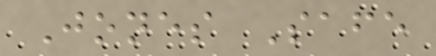Jones Safe
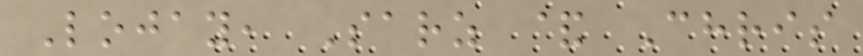Lojay, Sarz & Chris
